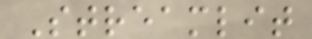Streamlit
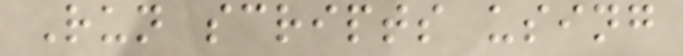Run scripts using
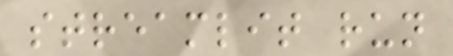streamlit run
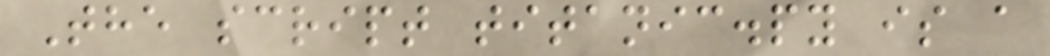The script titanic.py is a
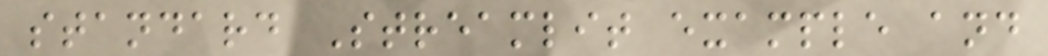standard Streamlit example and
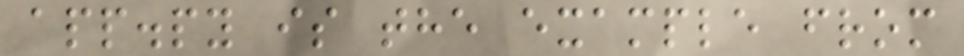app.py is the example from
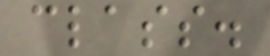class.
